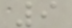9
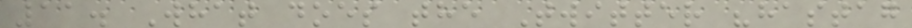11. What does the Twitter "hastag
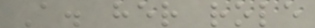A. her role
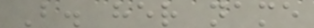B. her name
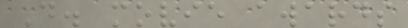D. movie awards
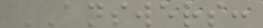ANSWERS:
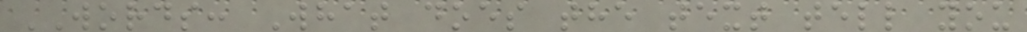WORDS: What does the text tell you
